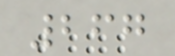267
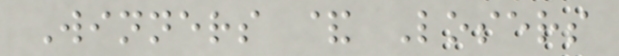Winners & Losers
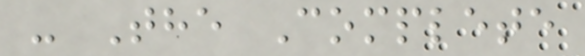- The Complete
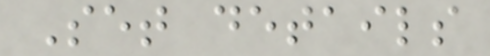Set details
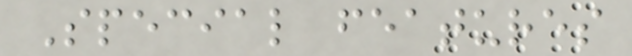Special features
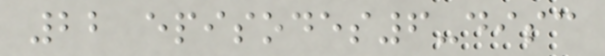22 episodes6-disc
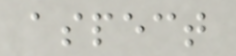aspect
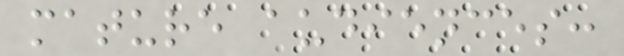mature audiences:
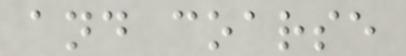and coarse
